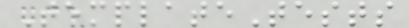TemplateTests
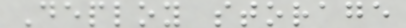Deploy storage
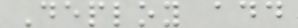Deploy add
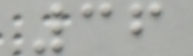36
